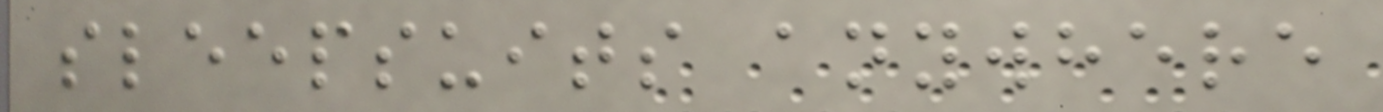sleepsuits anywhere
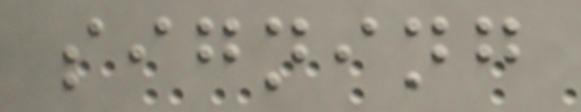signing
